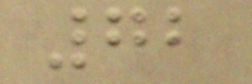72
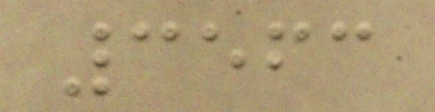3563
